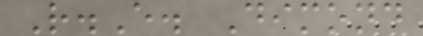R.E. Dimond
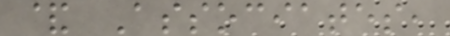& Associates,
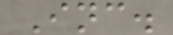Inc.
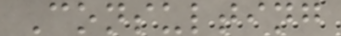Consulting
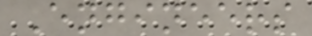Engineers
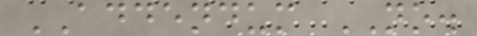ADDENDUM NO.
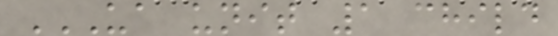UA UNIT 1 CHILD
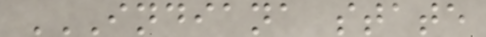INDIANA STATE
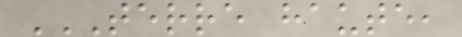TERRE HAUTE,
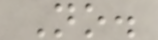No.
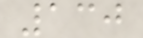130
